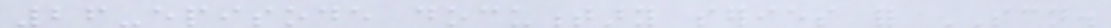26-episode documentary series for SCN.
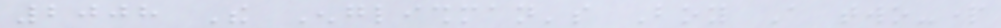2008 The Englishman's Boy A two-part
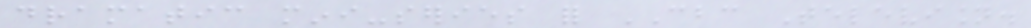dramatic mini-series for CBC Television.
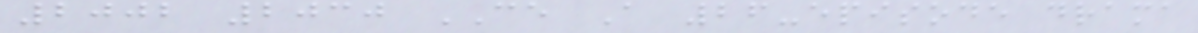2002 2030 CE A 26-episode drama
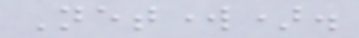Network).
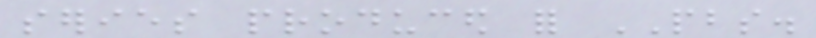series produced for PBS.
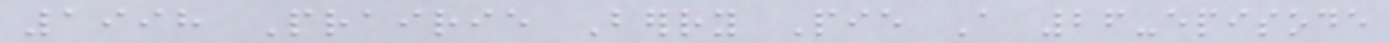1998 Prairie Berry Pie A 26-episode
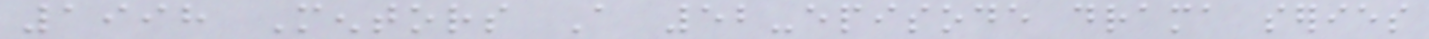1998 Mentors A 52-episode drama series
